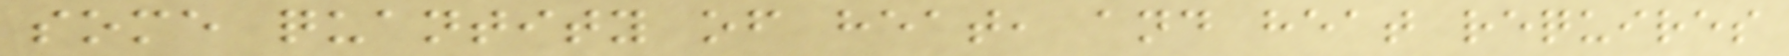some quantity of heat, and heat requires
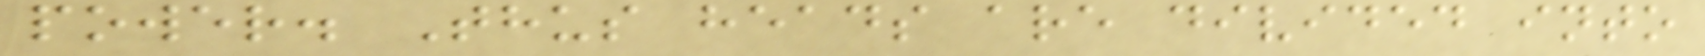power. Thus heads are divided into
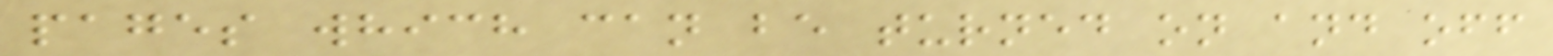pages which can be turned on and off
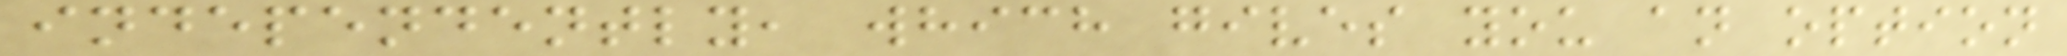independently, which gives you an option
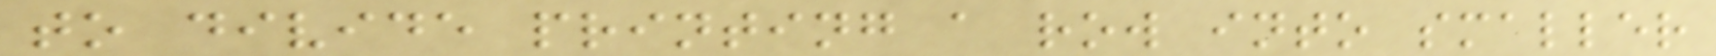to divide printing a row into smaller
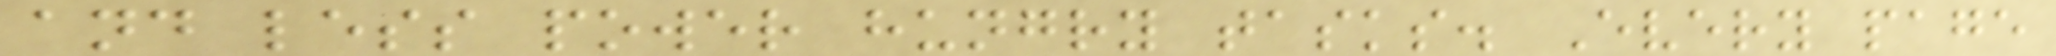and less power hungry tasks. Every page
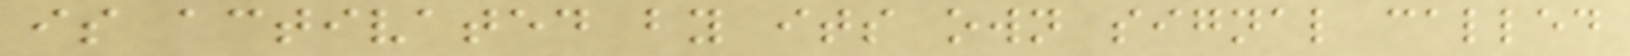is activated by its own signal called
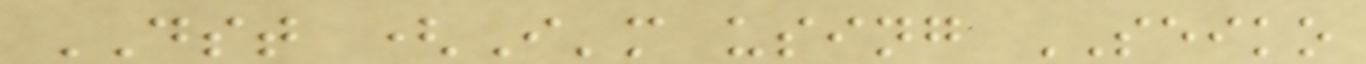DST (I'm using SEIKO
